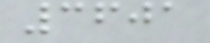3601
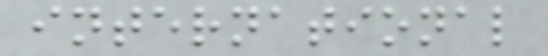international
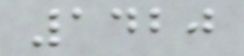1420
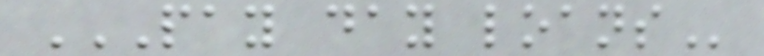PAY DAY LOANS
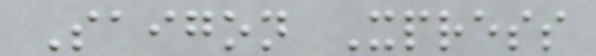Saigon Xpress
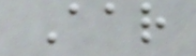Aar
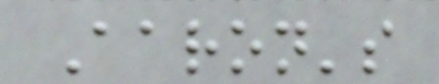Aaron's
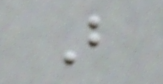B
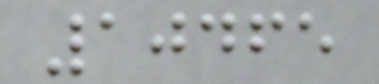10465
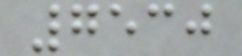7530
